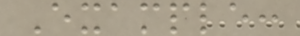Example:
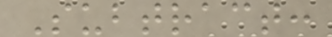Subtract:
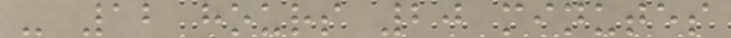- 12 hours 20 minutes
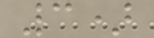3)
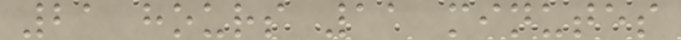21 hours 11 minutes
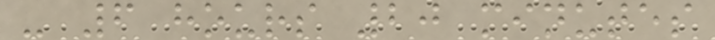- 6 hours 20 minutes
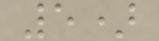5)
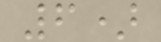6)
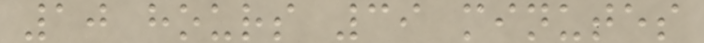10 hours 39 minutes
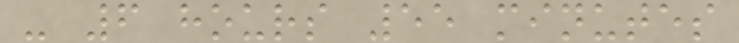- 6 hours 55 minutes
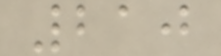210
